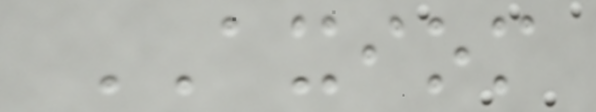AXIOM
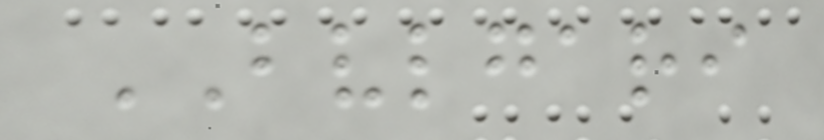BVLGARI
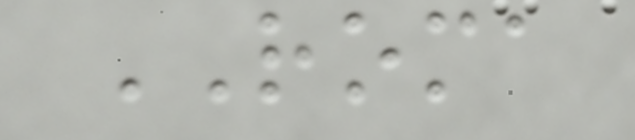ROMA
